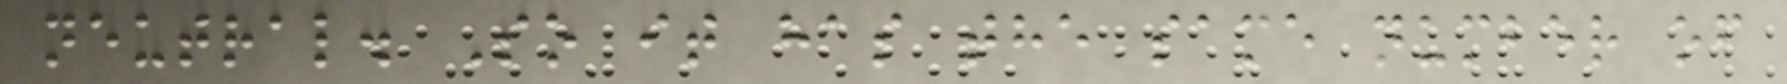neutral. So it has the same number of
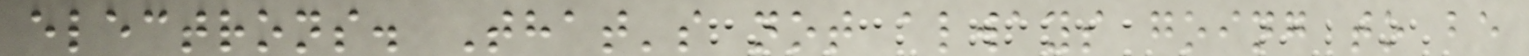electrons. That's not always going to be
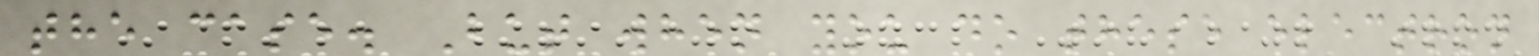the case. But when you do these electron
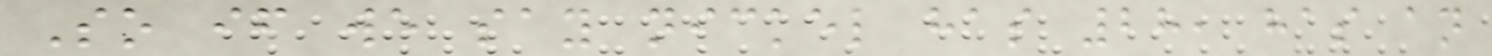So if we say nickel has 28, has an
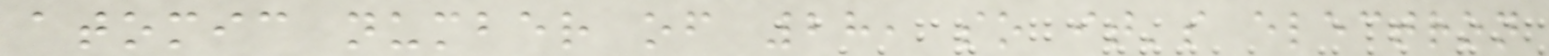atomic number of 28, so it's electron
